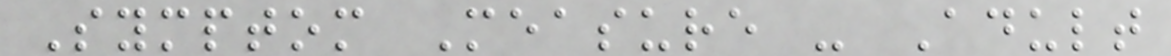Symptom Measure - Adult
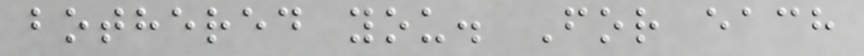bothered you. For each
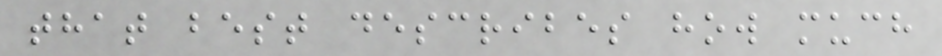that best describes how much
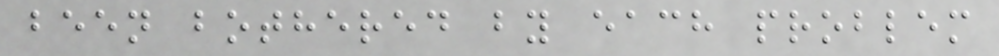been bothered by each problem
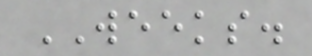WEEKS.
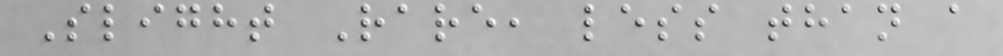Slight Rare, less than a
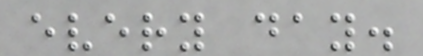every day.
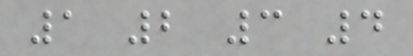1 2 3 4
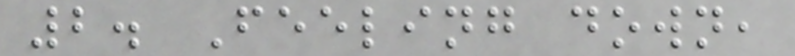2. Feeling down,
